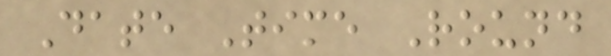Date Time Round
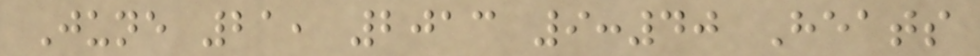June 21, 2013 9:40 Heats
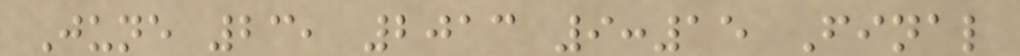June 23, 2013 9:15 Final
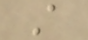A
